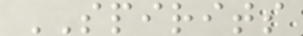SPIRITS
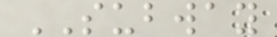SUBWAY
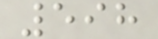598
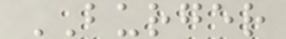BURGER
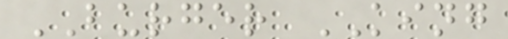BURGER KING
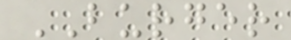BURGER
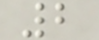2
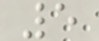5
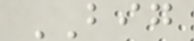BIG
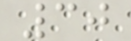30
